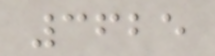3625
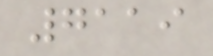7119
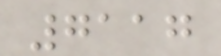7117
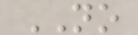NO
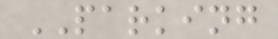PARKING
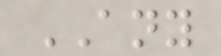ANY
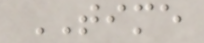TIME
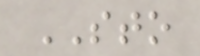STO
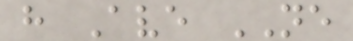h Ave NE
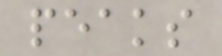peaks
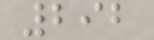292
